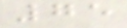75
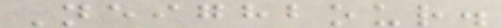Neighbour.
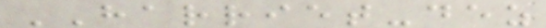HARRIET-dez
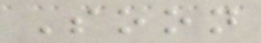Soon
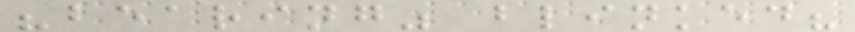"bearing" blinked?
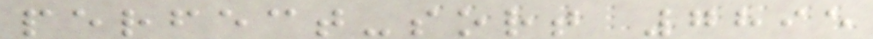perfect-sort 7895
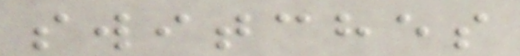switches
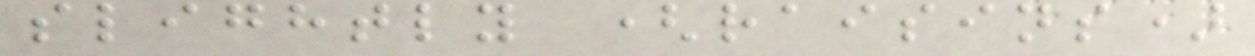slightly (raisins)
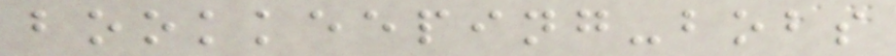bookkeeping-bobs
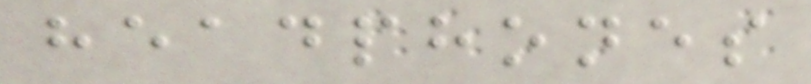headphones
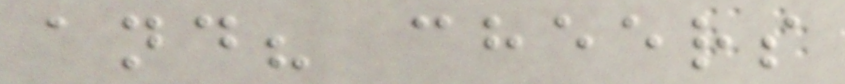and? cheers
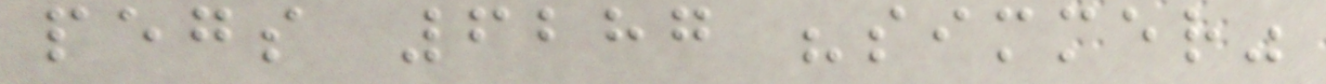pegs 6287 "simmer"
